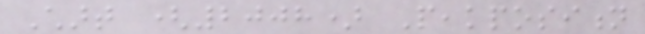Chart (2008) Peakposition
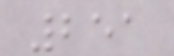251
